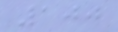100
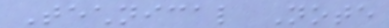Technical Note
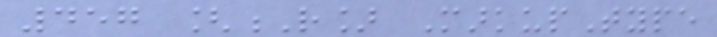457 [R] MarkupType
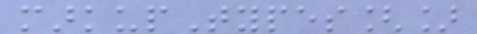markupTypes[]
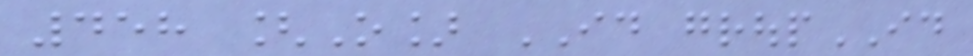458 [O] ID groupID
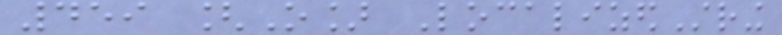459 [O] LocalizedString
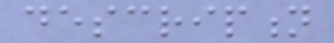description
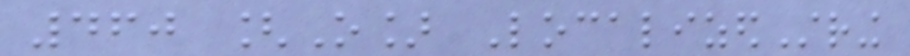460 [O] LocalizedString
